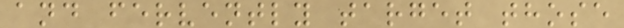and fervently target those
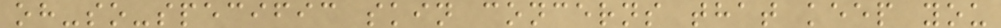oh-so-specific skin concerns that keep you
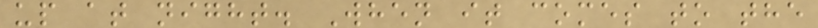up at night. When it comes to the
